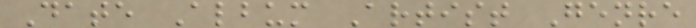Date Album Artist Genre
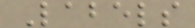Labels
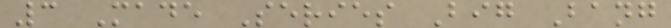3 Made Series Big Bang
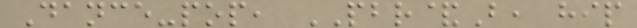Dance-pop, PBR&B, hip
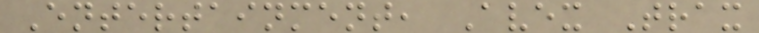Entertainment, Avex Trax
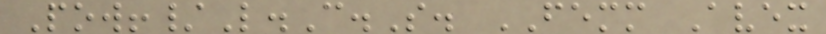Pow!/L.C.S. FEMM Avex
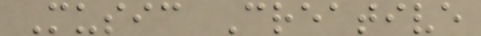Music Creative
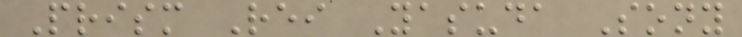Prism Rei Yasuda Sony
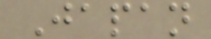Japan
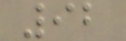92
